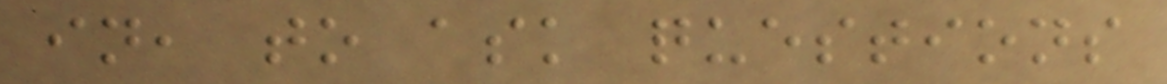in, to ask questions
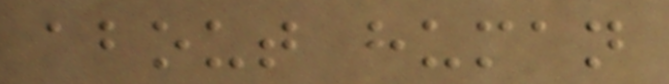about human
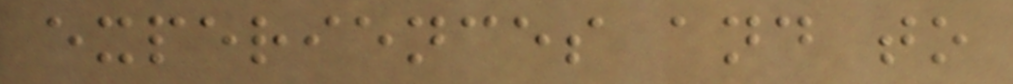experiences and to
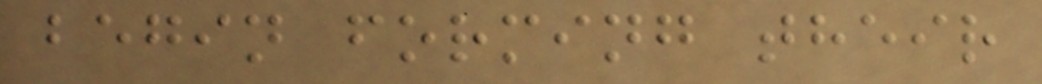begin forming their
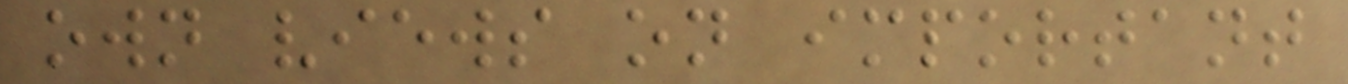own views on important
